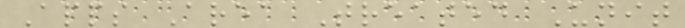Apps Area Treated Unit
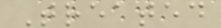Treated
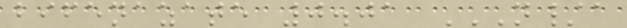bifenazate 0.01 N/A
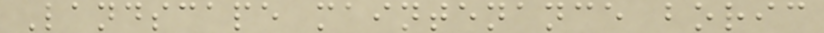Landscape maintenance boric
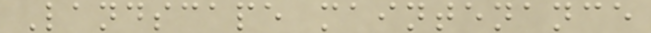Landscape maintenance
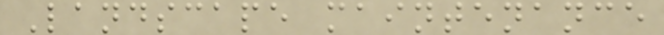Landscape maintenance
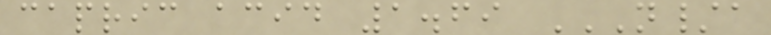capric acid 1.69 N/A
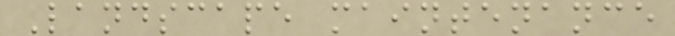Landscape maintenance
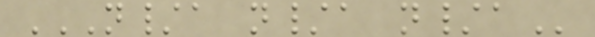N/A N/A N/A
